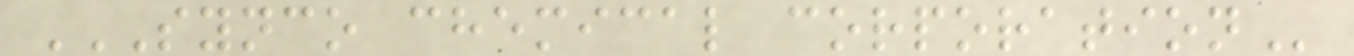SYNCO CHEMICAL CORPORATION
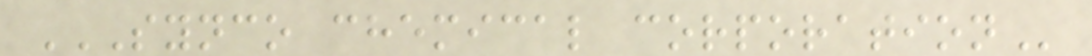SYNCO CHEMICAL CORPORATION
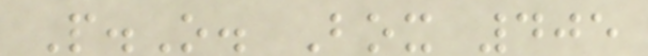P.O. Box 405
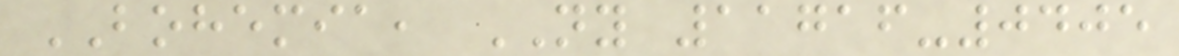BOHEMIA, NY 11716-0405
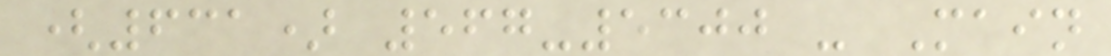(631) 567-5300 - Main
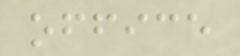office
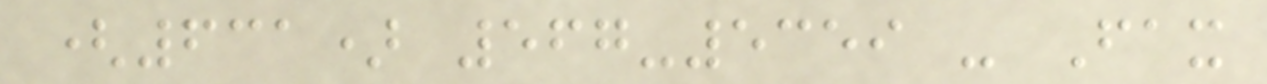(631) 567-5359 - Fax
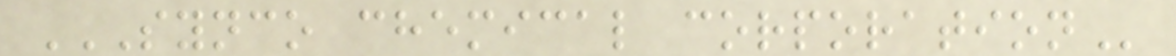SYNCO CHEMICAL CORPORATION
